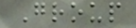Group
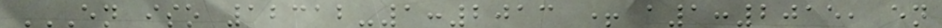EN ISO 12312-1:2013 + A1:2015, EN
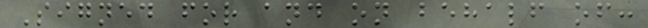Signed for and on behalf of:
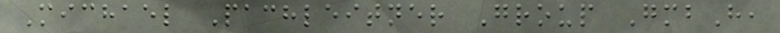Michael Pachleitner Group GmbH,
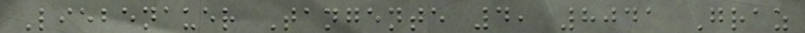Liebenauer Tangente 4, 8041 Graz
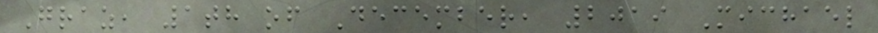Graz, 1th of December, 2019 Michael
